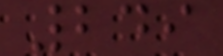249
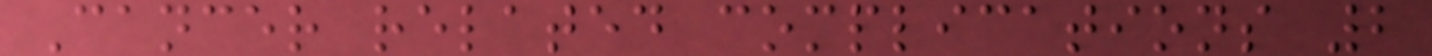Cancer related complications 2
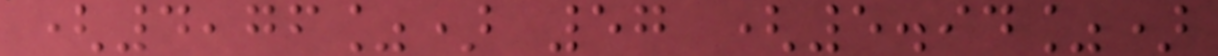(4,76%) 57 (5.94%)
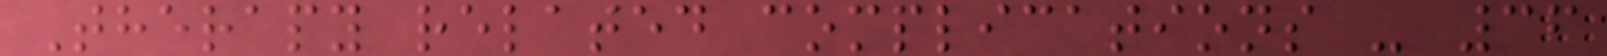Therapy related complications - 36
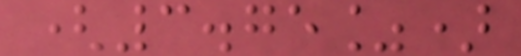(3.75%)
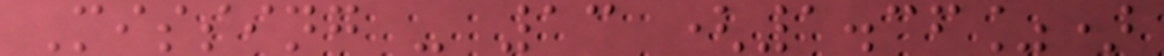Missing - 13 (1.36%)
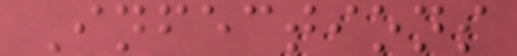Infections
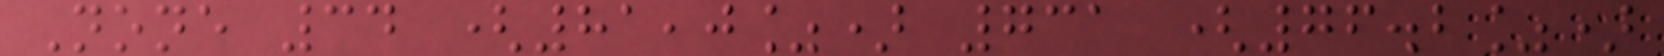None 34 (81,0%) 731 (76.2%)
